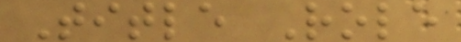Title Role
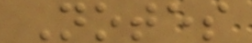Notes
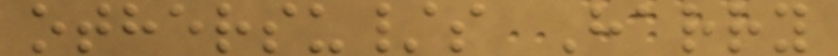othersu/s Harry
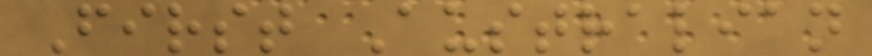First Australian
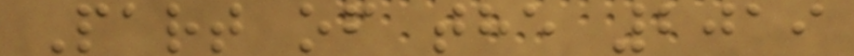Part of the 2019
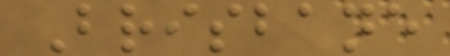Brisbane
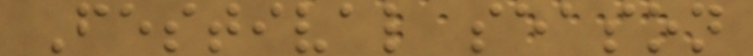Festival season
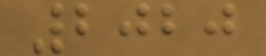2020
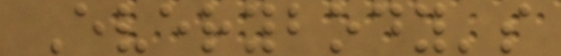Everybody's
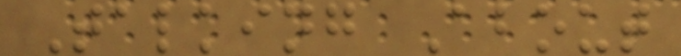Talking About
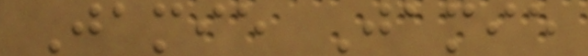Jamie Jamie
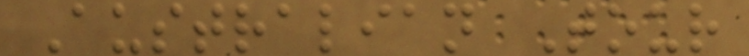Australian Tour
